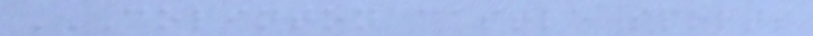COLINTON CASTLE SPORTS
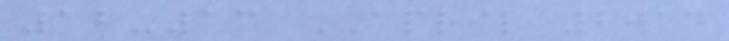12-13 APRIL 2014
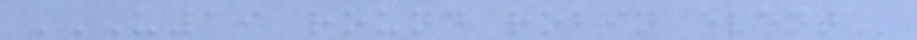U19 ROUND ROBIN EVENT
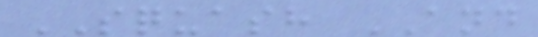SQUASH AND
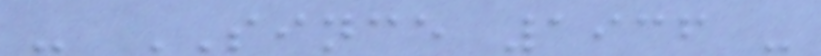- SINCE 1936 -
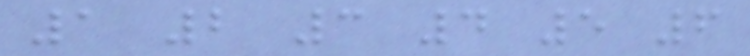1 2 3 4 5 6
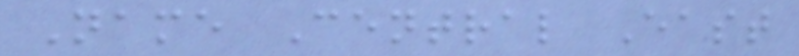Name Central East
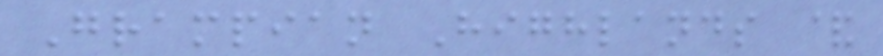Grampian Highlands &
